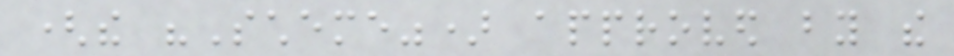(the "Scheme") approved by the
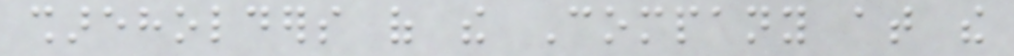shareholders of the Company at the
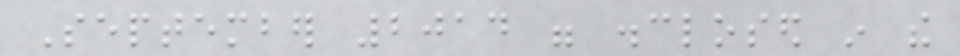September 2014 were disclosed in the
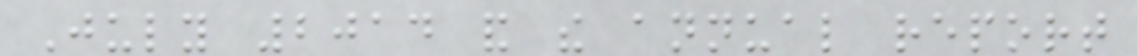July 2014 and the annual report
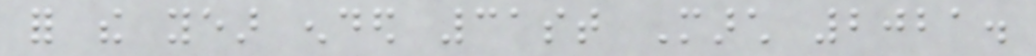for the year ended 31st March 2021.
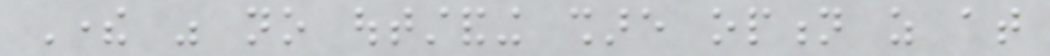There was no outstanding share option as at
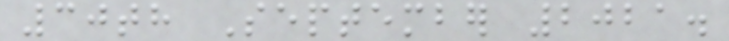30th September 2021.
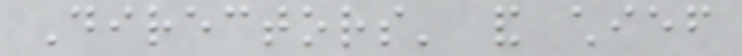Directors' and chief
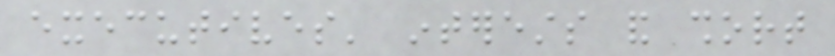executives' interests and short
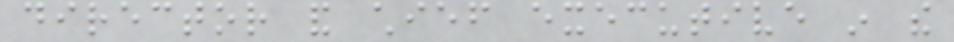director and chief executive in the
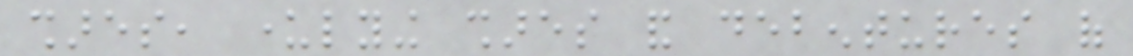shares, underlying shares and debentures of
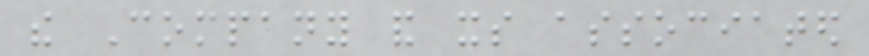the Company and its associated
